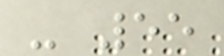- 55
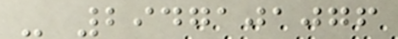- 2947101076
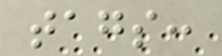tags:
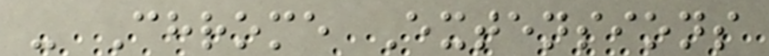- Chrome Extensions
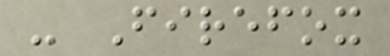- Firefox
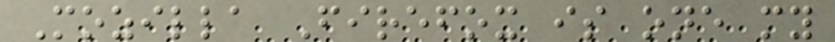Mozilla Firefox is one my
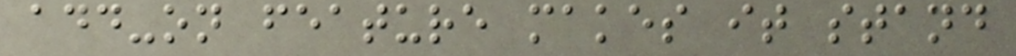add-on feature makes it stand
